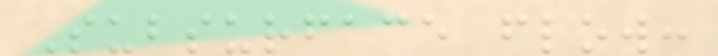Subsurface flow:
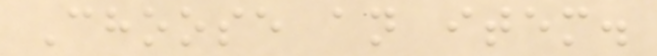Choose an item.
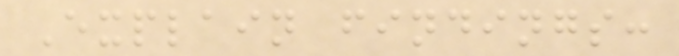Explain findings:
